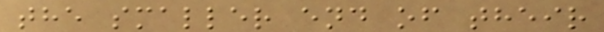the smaller end of their
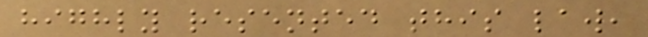highly resented this law,
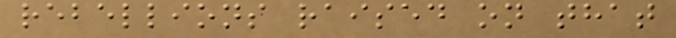rebellions raised on that
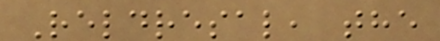Reldresal, the
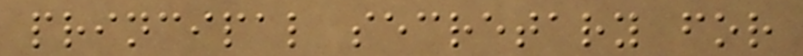principal secretary for
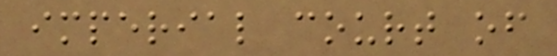imperial court of
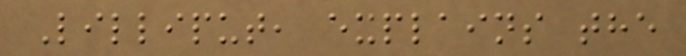Lilliput, explains the
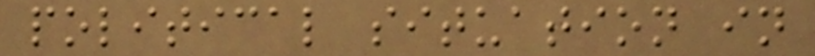political situation in
